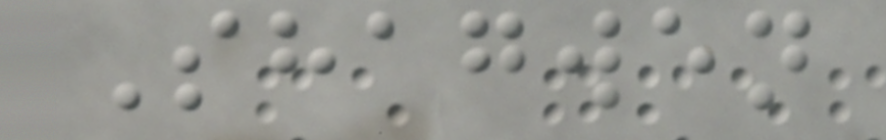Shagwen
